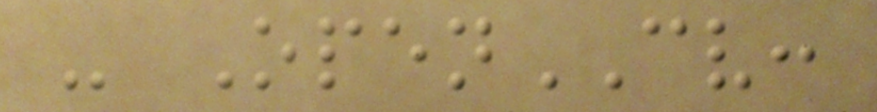- OpenCV:
